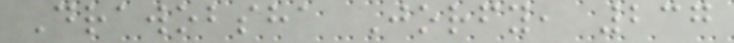Drawobsha Jorfy, 237
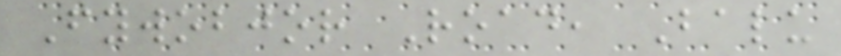Fywobjor Road, Balu
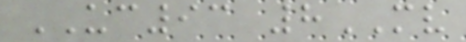UC93 8MV
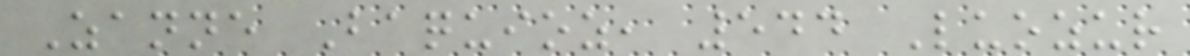Zanne Baquioz, 544 Luozur
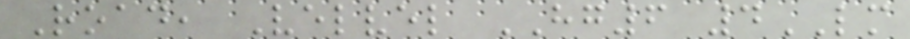Road, Velvel HG6 4LM
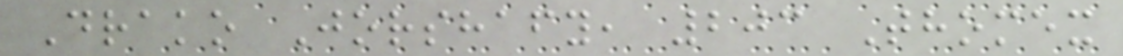Drako Jorshafy, 203 Thomex
